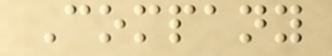Company
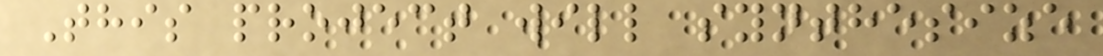This project will synthesize
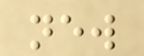new
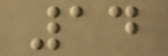14
